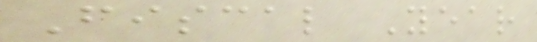Fiscal Year
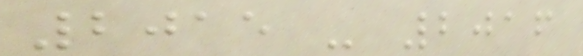2015 - 2016
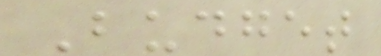Budget
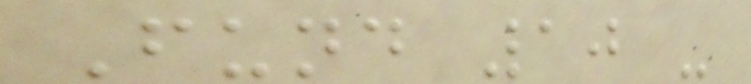Fund 10 -
